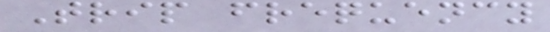Trip frequency
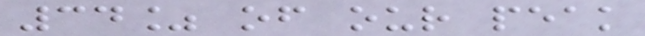34% of our peak
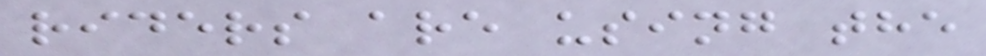riders are using the
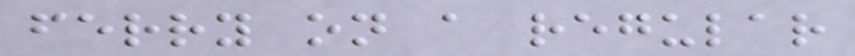ferry on a regular
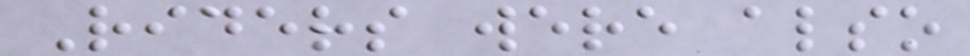Riders were also
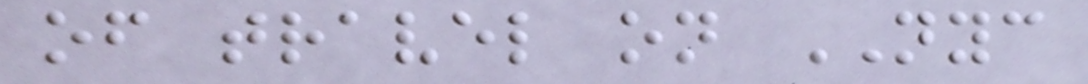of travel on NYC
